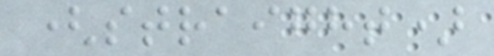(straight)
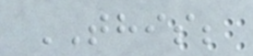THIS;
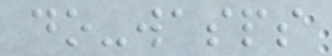do-wasps
